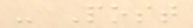- Post
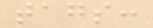tags:
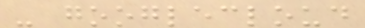- googlecloud
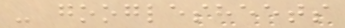- googlesheets
